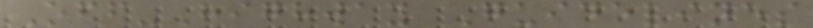Off-Highway Guidelines
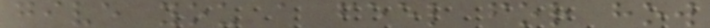give you a feel for how
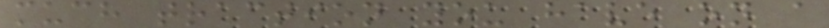much traction you have on a
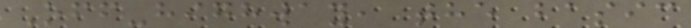Off-highway, the basic
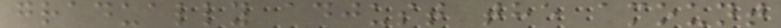gradually adjust the amount
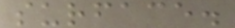surface.
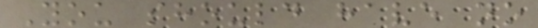You should have no
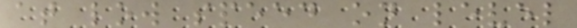at low speed on level
